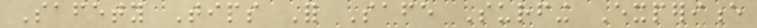Safety Tips For Safe Surfing Experience
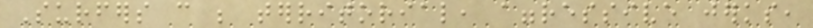Surfers can be territorial, aggressive jerks,
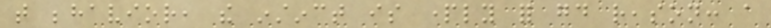that behavior, the instinct is partly for good reason: a
